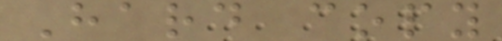Hard copy
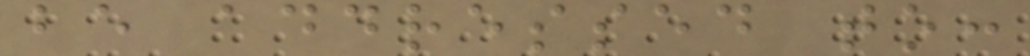be addressed to:
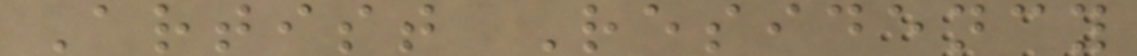Artist Residency
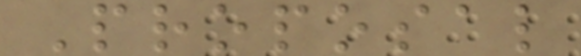Proposal
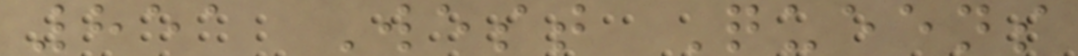851 West Queens
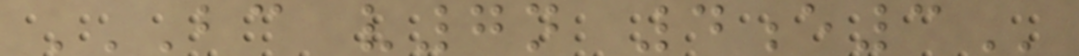BC V7N 4E3
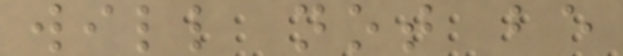will not be
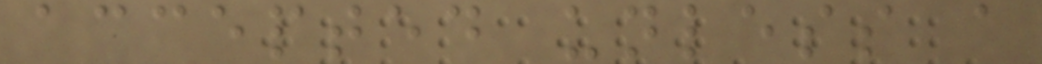accepted unless a
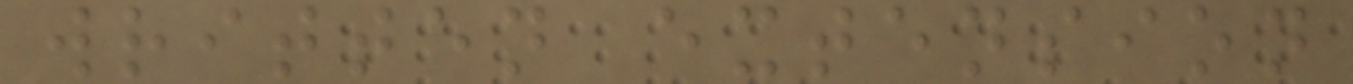written extension
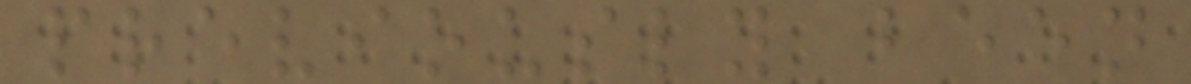previously been
